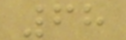68
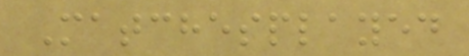Matchesplayed
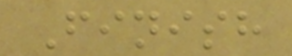Finish
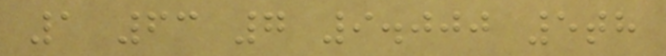1 63 7 9.000 5th
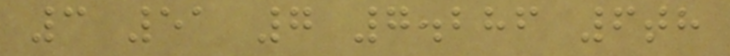3 51 7 7.286 6th
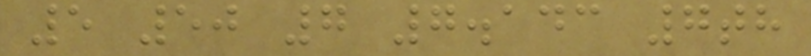5 50 7 7.143 7th
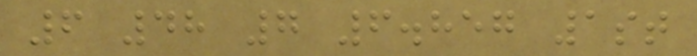6 48 7 6.857 1st
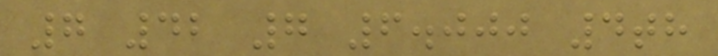7 42 7 6.000 4th
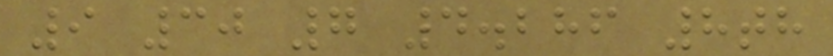9 30 7 4.286 8th
